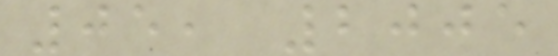05, 2005
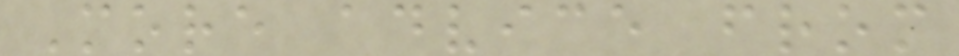More advice from
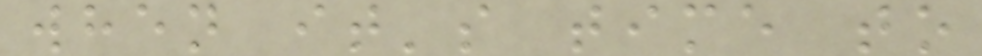when it's time to
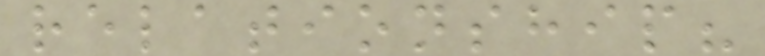relationship?
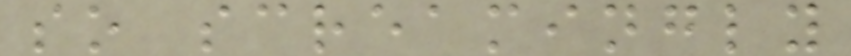so screamingly
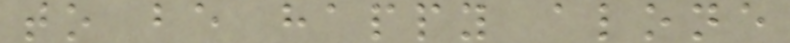to be happy alone
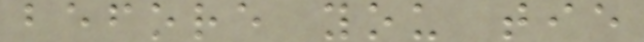before you tie
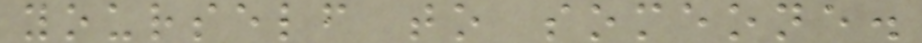yourself to someone.
